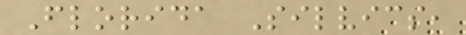Florida Silvics,
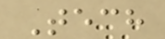Tech
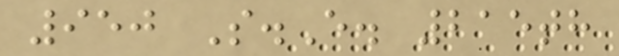950 S.E. 215th
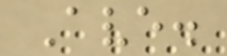Ave.
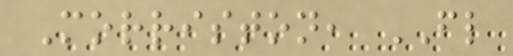Morriston, FL
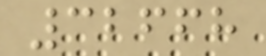32668
